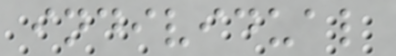individual
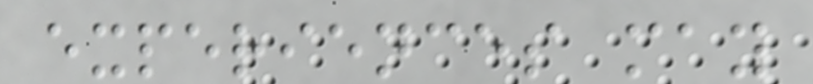experiences may
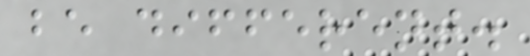be different.
